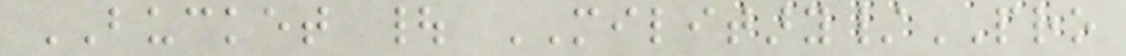BUCKET | MILITARY/PRO
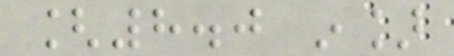[8.0 in]
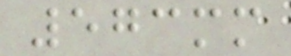573mm
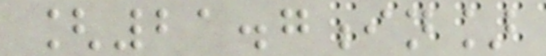[21.7in]
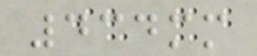434mm
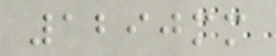1290mm
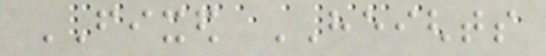FIXED HEIGHTS
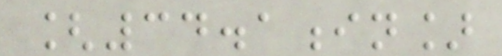[34.1in]
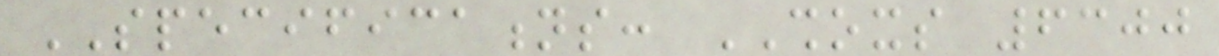SPECIFICATIONS: SHOXS 6300
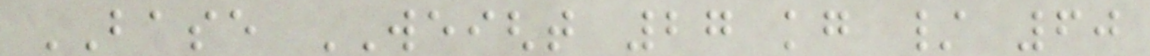BASE WEIGHT 27 kg / 60
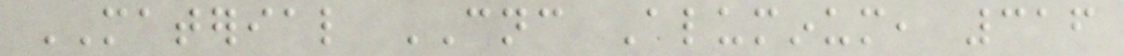MATERIAL CNC Aluminum, 316
